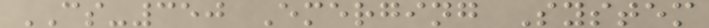CS-350 Emerging System
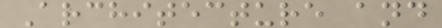Architecture and
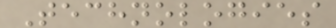Technologies
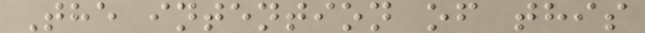The intention of this
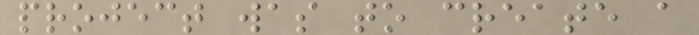project was to create a
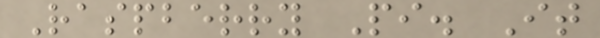Raspberry Pi. It
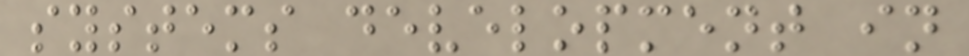systems development in
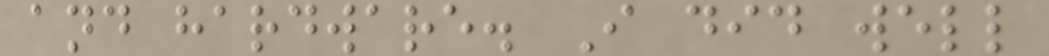and hardware. I did well
